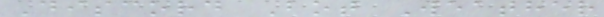Discord Bot Weather
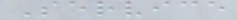Service
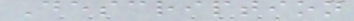Description
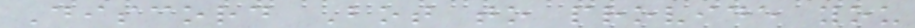Discord Bot to provide you
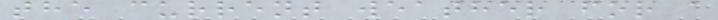the current weather for a
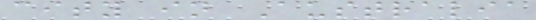city in Australia
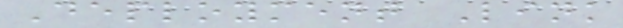Deployment Link
